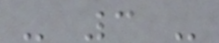- 3 -
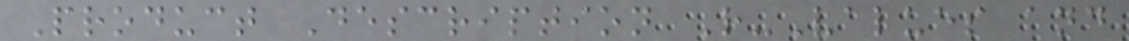Product Description R-Values and
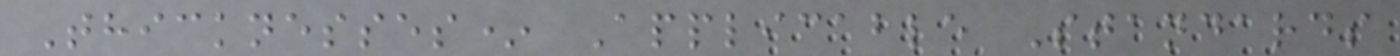Thicknesses* Applicable Standards
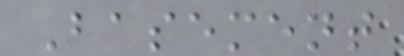Basement
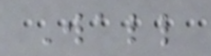Wall
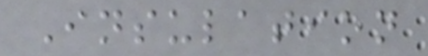Insulation
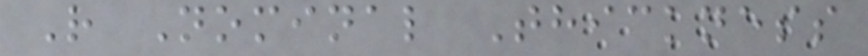R Nominal Thickness
